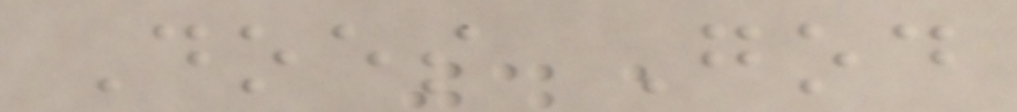Does God
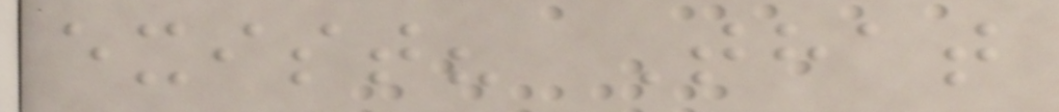exist? That
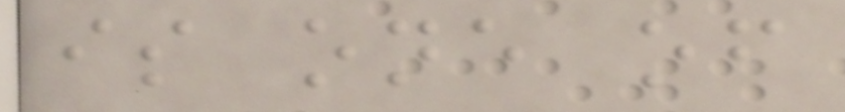is one of
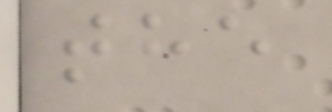the
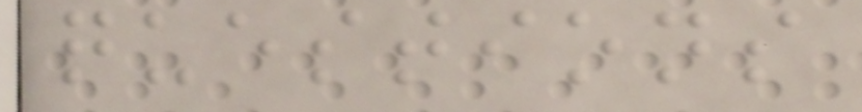questions
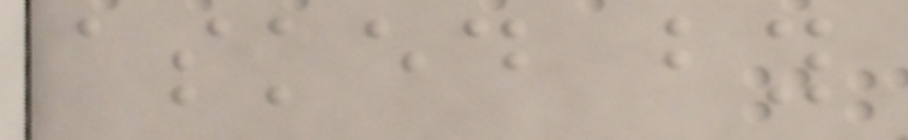asked by
